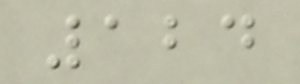124
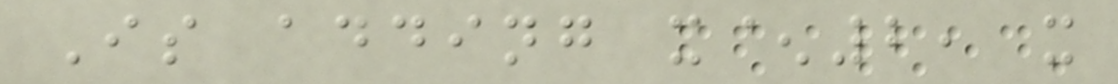Is adding x^2, x
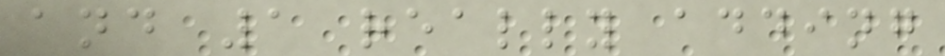and 1 really adding
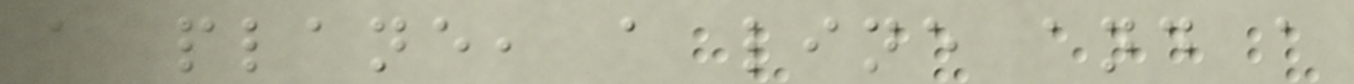a plane, a line and a
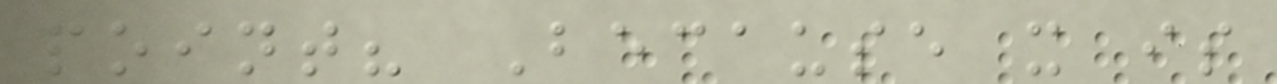point? Because x is
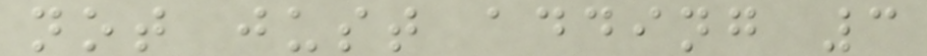not just adding 3
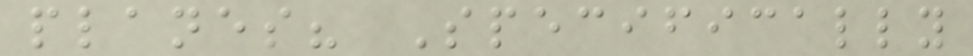planes? Specifically
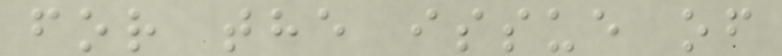for the issue of
